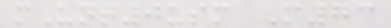mUnt0usm M73
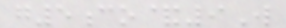g5co&9W
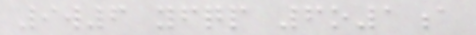9w6 yfqp 6o1a
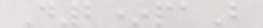D2*paB
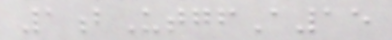1bUtgfA15
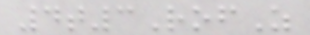4t3RofZ
